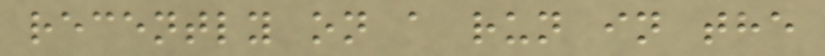recently on a run in the
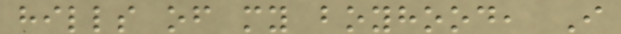hills of my boyhood, I
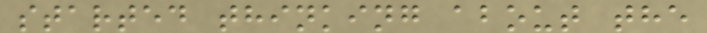started thinking about the
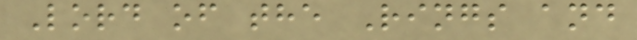Lord of the Rings and
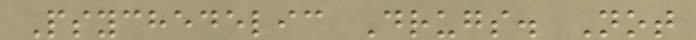Psychedelic Drugs. Not
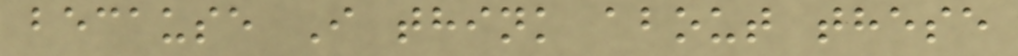because I think about these
